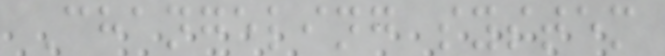Changeling system
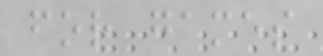for games
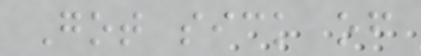Got sick of
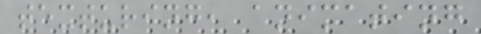texturing, animating
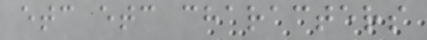etc etc characters
